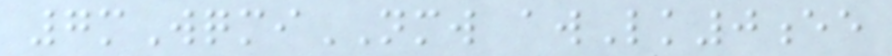7mWqmiNMW awLk0ee
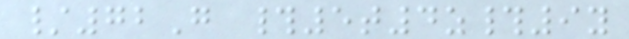/72G #5t4z#9y
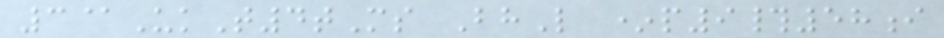3@UkT4tMs BhL *p9#58i
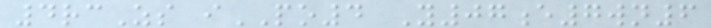4rcZs iPO4 Y07e7wn6
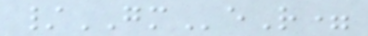/GMeR=
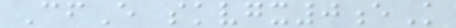CfE skvgx0eK
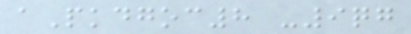aPkdgoc8 -9qg
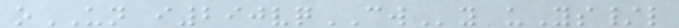oUN i290vqCWy uYs/l
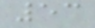53
